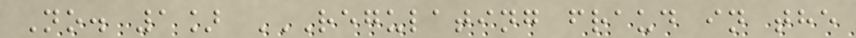No. 1] REGULATING FRAUD IN THE
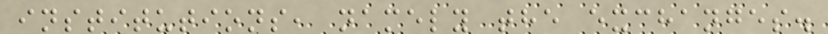institutions, namely the exchanges.
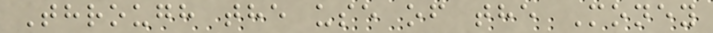Through the use of the Money
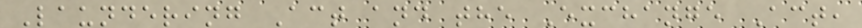Laundering Act and the Exchange Act,
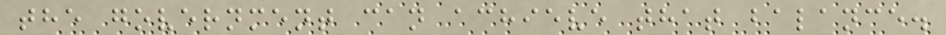the government can achieve that balance.
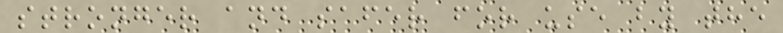stronger and safer for use by the
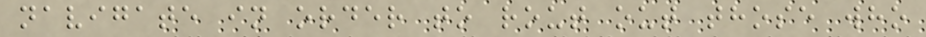navigate in order to rout out those who
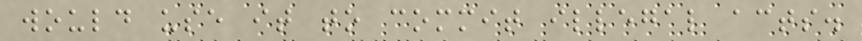would use it to commit illegal acts.
